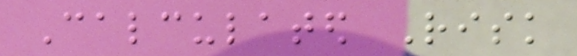Calculated Risk
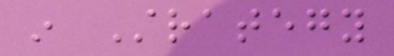in Strategy
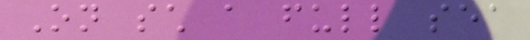On such a full sea
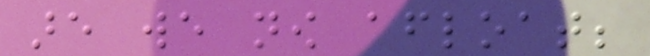are we now afloat;
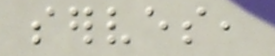serves,
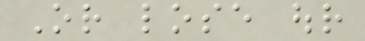Or lose our
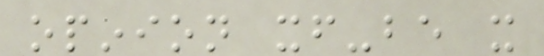opinion itself-be it
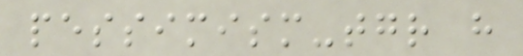pessimism-together have
